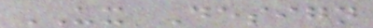UX Design
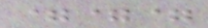===
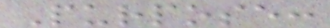Purpose:
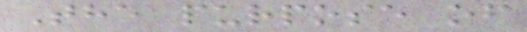The purpose of
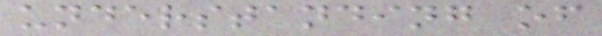understanding of
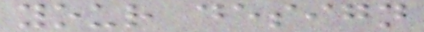your design
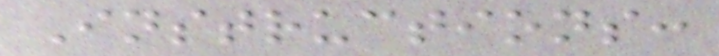Instructions:
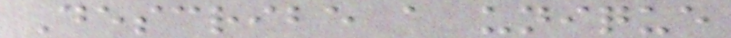Describe a unique
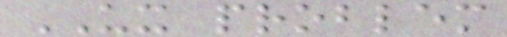UX problem
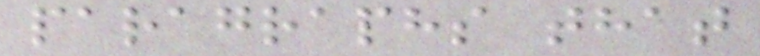paragraphs that
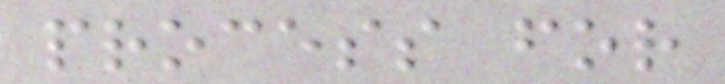process for
